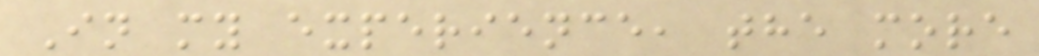In my experience, the more
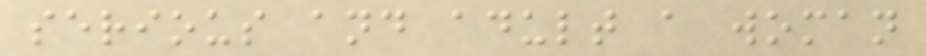serious and adult a woman
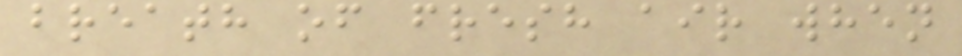breath of fresh air when
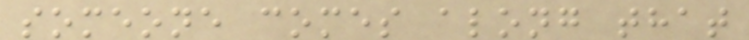someone comes along that
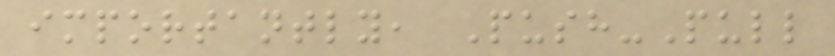importantly, Push-Pull
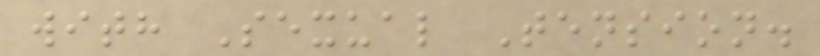with Sexual Tension.
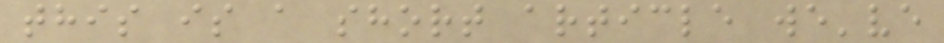this is a short article we've
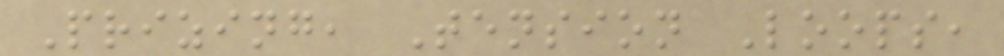Prizing, Tension Loops,
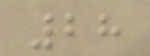28
